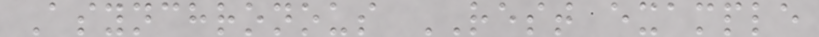Asynchronous REST example
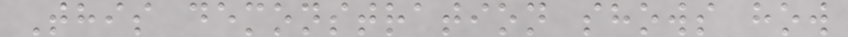This demonstration shows how
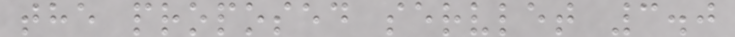the proposed servlet 3.0
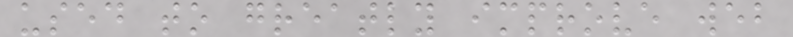used to greatly improve web
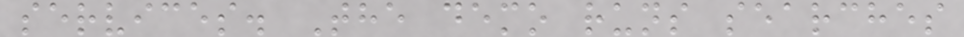services. The demo runs searches
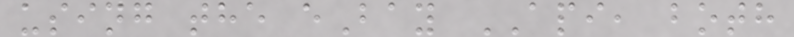using the eBay API, both
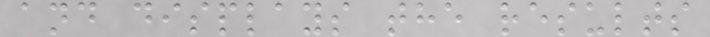and displays the results
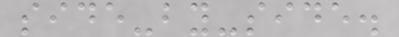side-by-side.
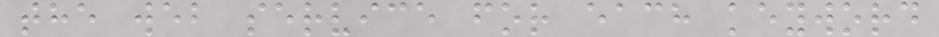the web service for each keyword
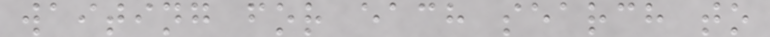waiting for each search to
